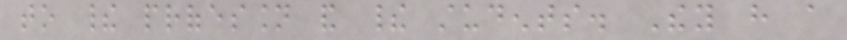to their profession and their students. They have a
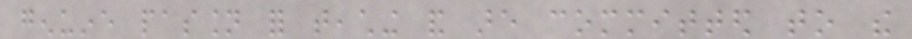genuine passion for teaching and are committed to the
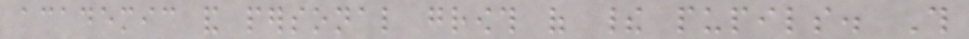academic and personal growth of their pupils. This
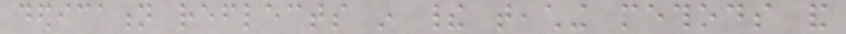dedication reflects in their teaching methods and
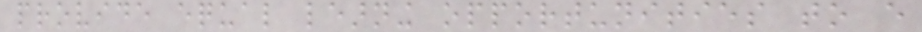provide equal learning opportunities to every
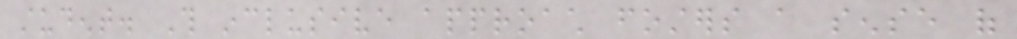student. This inclusive approach fosters a sense of
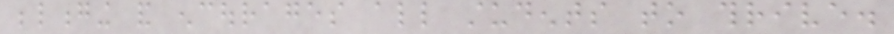belonging and encourages all students to thrive.
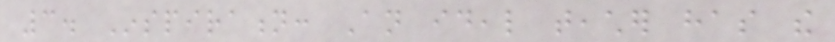3. Inspiration: An ideal teacher has the
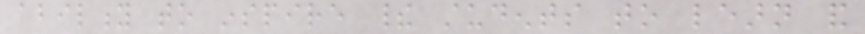ability to inspire their students to learn and
